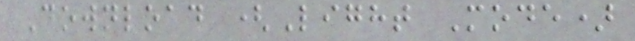Download (Light Mode)
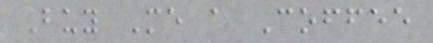Buy Me a Coffee
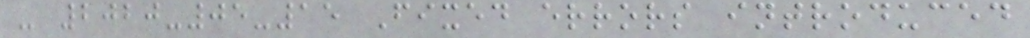- 2020-05-15 Fixed errors introduced
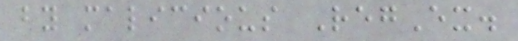by malicious RegEx.
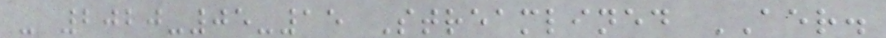- 2020-05-15 Streamlined AER.
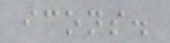icons.
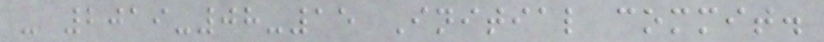- 2019-08-15 Initial commit.
